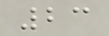23
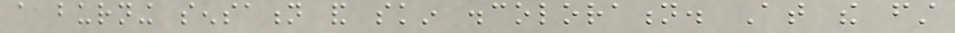a burning sensation and skin discoloration. At the first
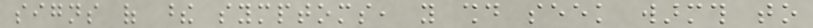signs of these symptoms, you should seek warmth to
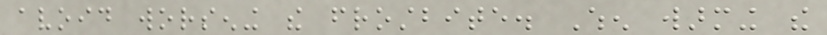avoid worsening the frostbite. When warming the
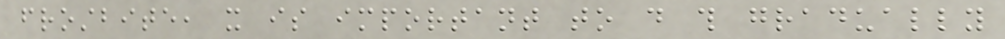frostbite, it is important to do this gradually
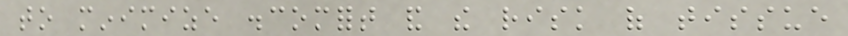to minimize discomfort and the risk of tissue
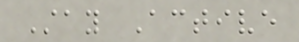Stay Active
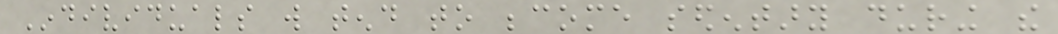Individuals will tend to become sedentary during the
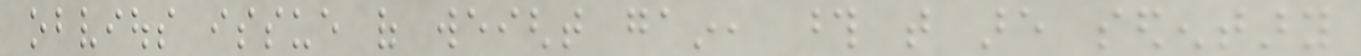obvious issue of weight gain, those that are sedentary
